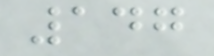147
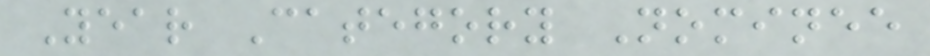Year Category Nominee
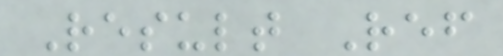Result Ref
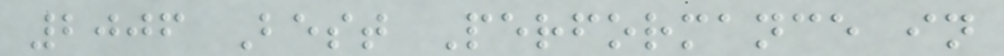2006 Best Performance in
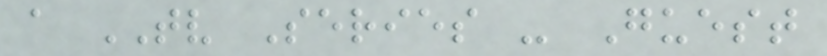a TV Series - Guest
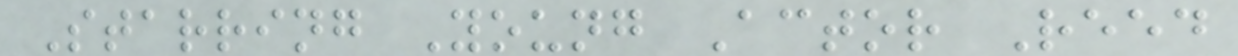Starring Young Actor Reed
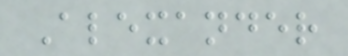Alexander
